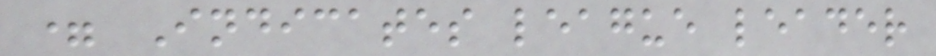= Indicates league leader
